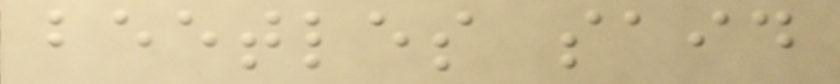beetles said
